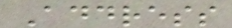Address
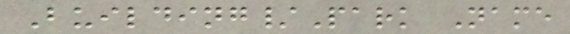Building/Park Name
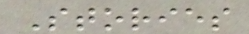Stories
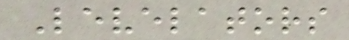Levelators
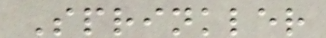Sprinkler
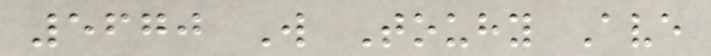5670 W Touhy Ave
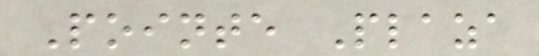Pointe Plaza
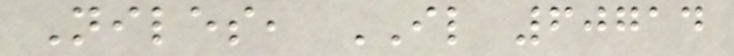Niles, IL 60714
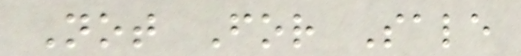Not For Sale
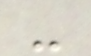-
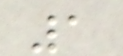1
